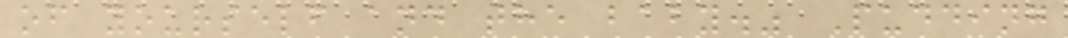of yourself and the baby." Pudding
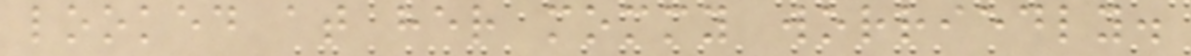looked at her mommy worriedly.
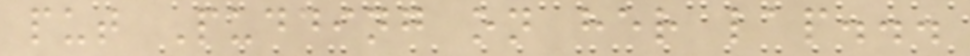put Pudding on her lap...
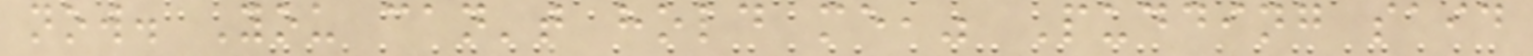now. You can't hold me," Pudding said
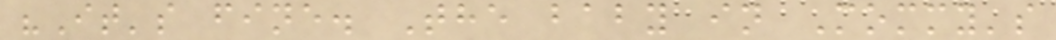"It's fine. The baby in Mommy's
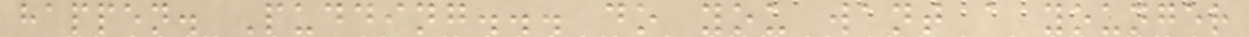happen. Pudding... do you want a younger
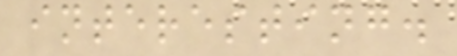interesting.
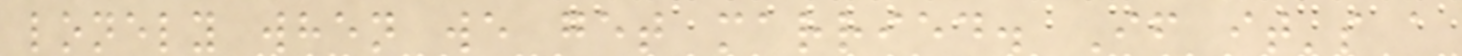lonely when we get married. If it's a
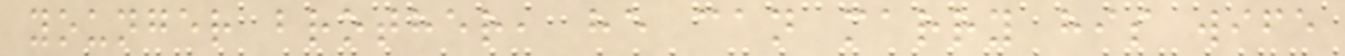younger brother, he can marry his wife
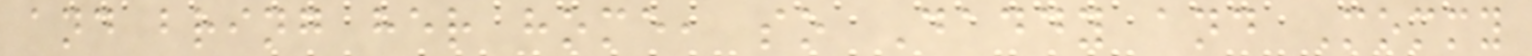and bring her home, so Daddy and Mommy
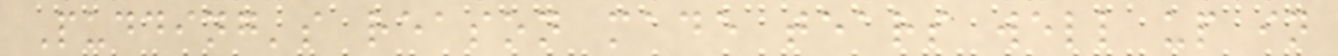Pudding's reason made tears well up in
